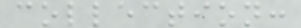collection:
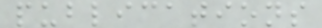publications
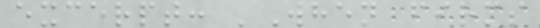excerpt: 'When firms
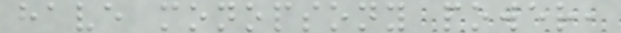have monopsony power,
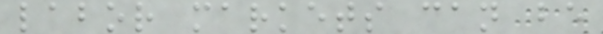labor markets can be
